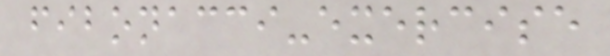fibonacci-exercise
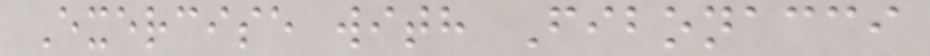Exercise with Fibonacci
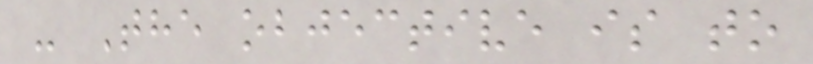- The objective is to
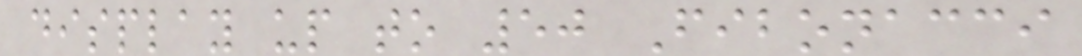display up to 50 Fibonacci
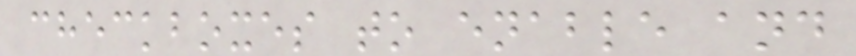checkboxes to enable and
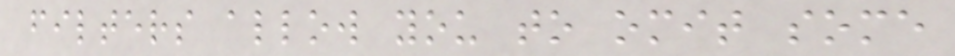filters allow you to omit some
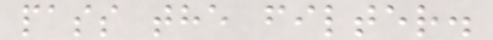pass the filter.
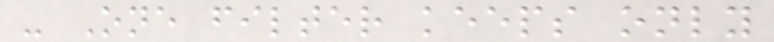- One filter keeps only
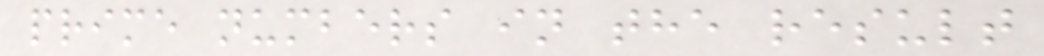prime numbers in the result
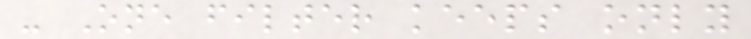- One filter keeps only
